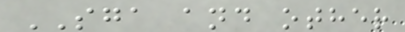SGA and other
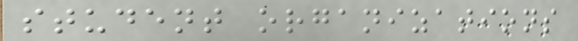student organizations
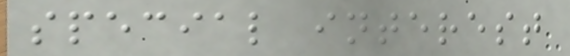special interest
